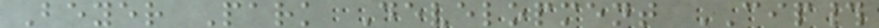Beyer Park Development CIP#
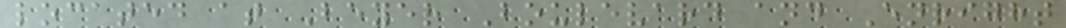located at Beyer Boulevard and Enright
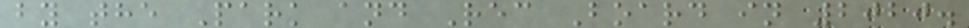by the Park and Rec Board in 2020.
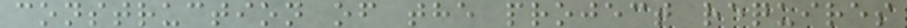construction of the project requires
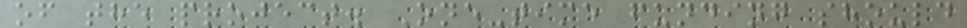of the project. One-time funding should
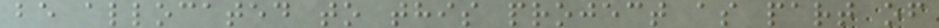be allocated to this project as part of
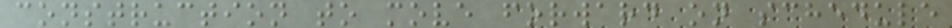construction to move forward on schedule
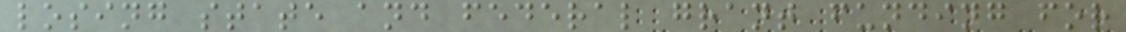losing state and federal grant funding for
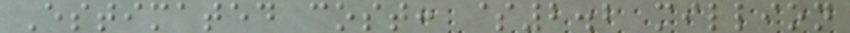Estimated cost: $2.2 million
